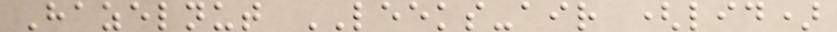Hazelnut LEEKS-air (lid)
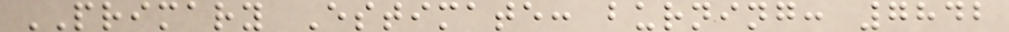PRIMARY Estimate: burning: 7842
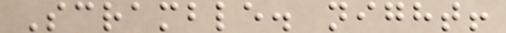Scramble. night!
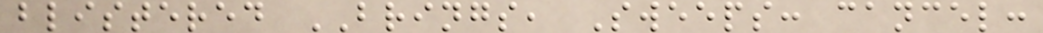blistered BRINGS, Sweeps: cancel:
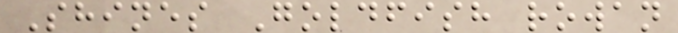Shines Goldfish rowan
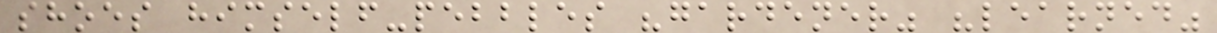shoes himself-pebbles "gardener" "learned"
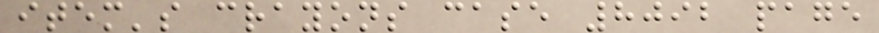item's crayons case 8092 page
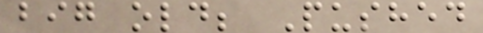big old; Pushed
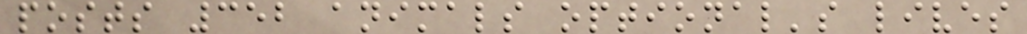posts 352 animals optional's lives
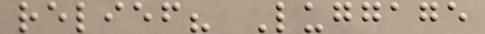relief? Luggage
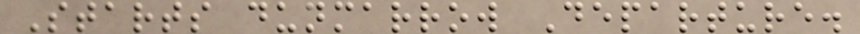Starts dunmarrow Departure.
